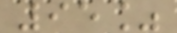95%
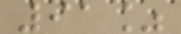91%
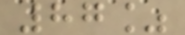87%
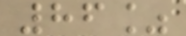86%
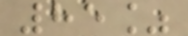85%
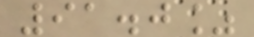91.0%
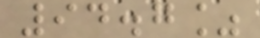94.7%
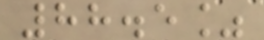88.5%
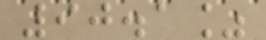90.1%
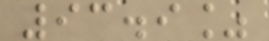93.9%
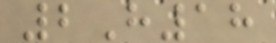2H18
